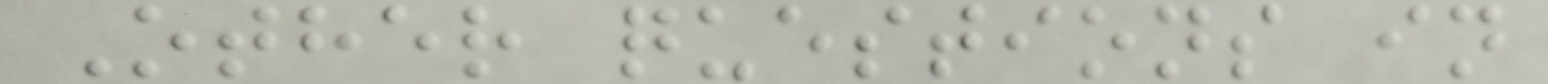Other questions in
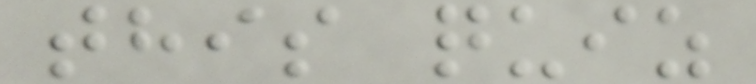this quiz
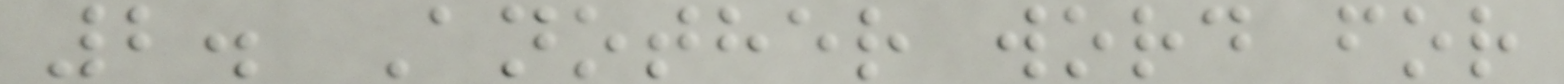2. Another word for
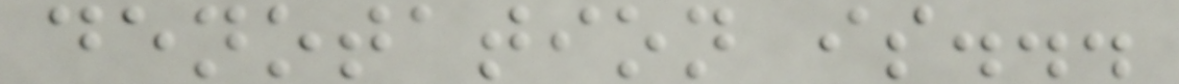denotation is...
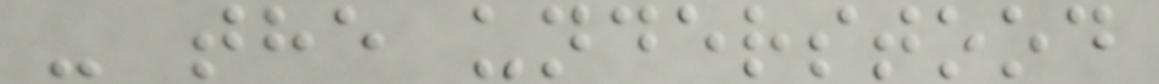- the understood
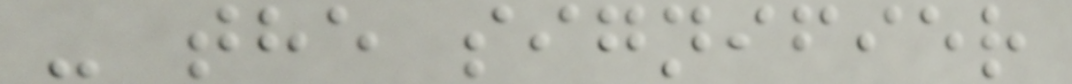- the signifier
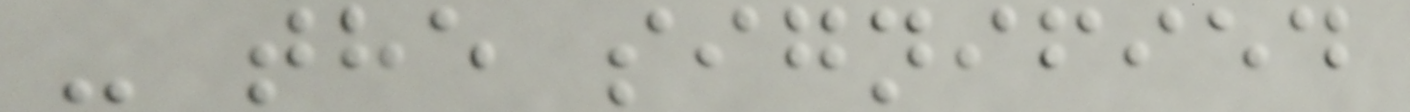- the signified
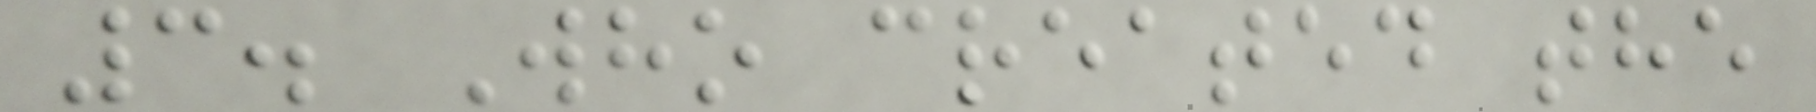3. Who created the
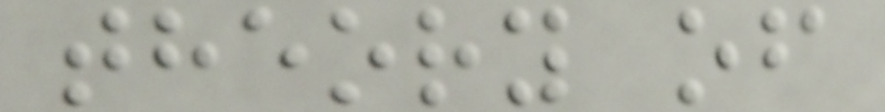theory of
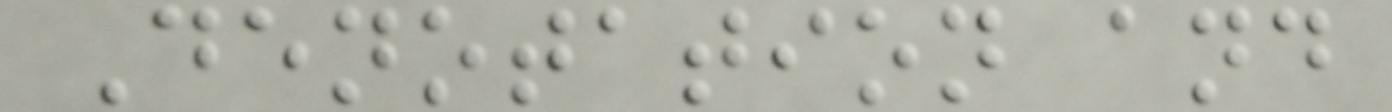Denotation and
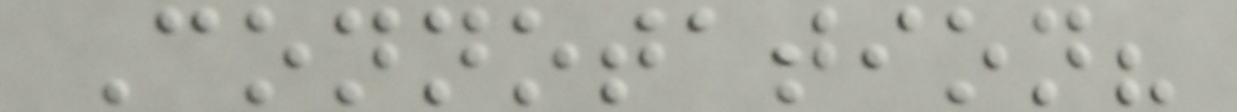Connotation?
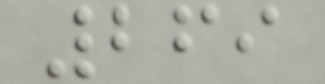269
